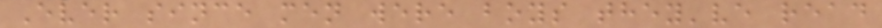Ever since men were boys they've read
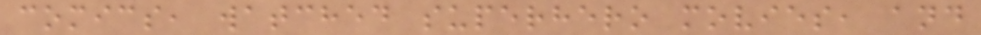comics, watched superhero movies, and
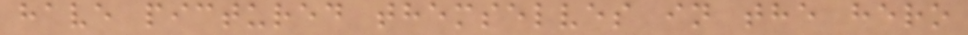have pictured themselves in the hero
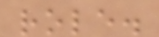role.
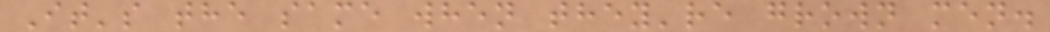It's the same when they're grown men.
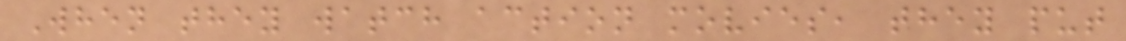When they watch action movies, they put
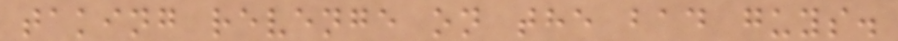taking revenge on the bad guys.
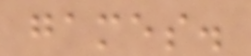games.
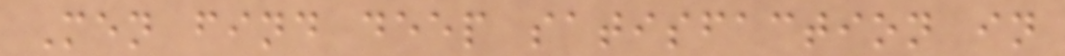Men find deep satisfaction in
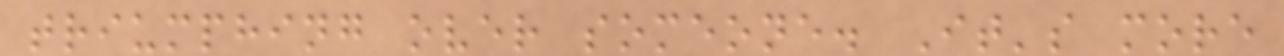triumphing over someone. It's more
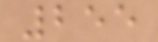255
